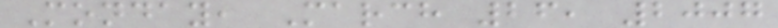Monday, March 26, 2007
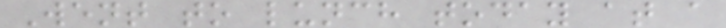Went to lunch today at a
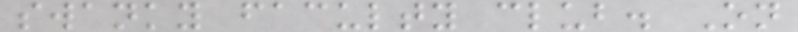swanky faculty club. On
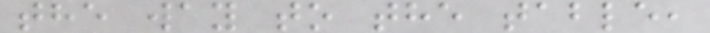the way to the table,
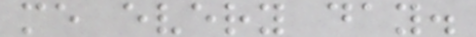me every day.
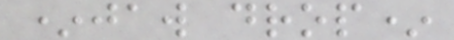*jaw drop*
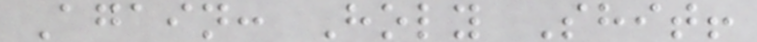Again: Holy Shit!
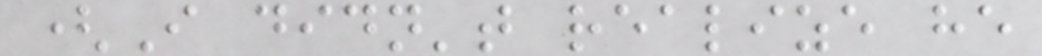(I didn't realize he
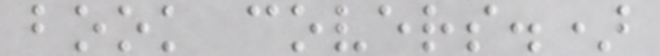book covers.)
